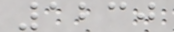1230
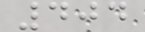404
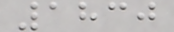1830
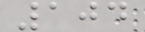104
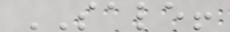SALE!
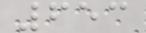653
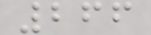266
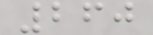260
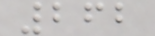262
